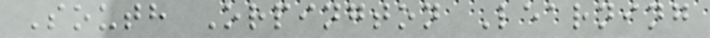South Orpington Learning
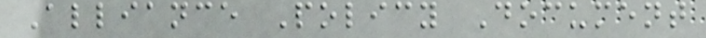Alliance Policy Document
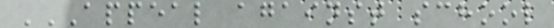APPEAL AGAINST SCHOOL
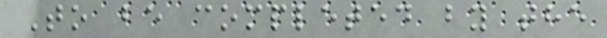To be completed by the
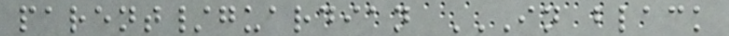parent/guardian IN BLACK
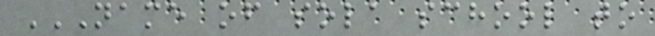NAME OF SOLA SCHOOL TO
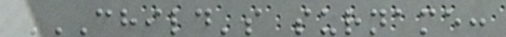CHILD'S SURNAME:
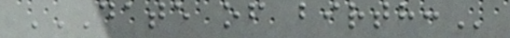DATE OF BIRTH:
